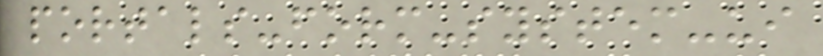portals-form-system-ui
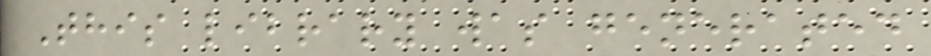This library was generated
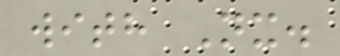with Nx.
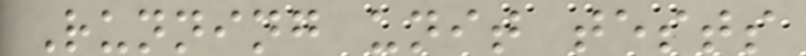Running unit tests
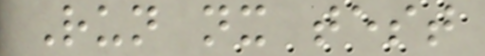Run nx test
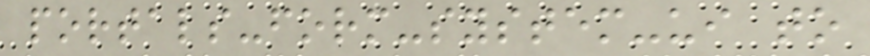portals-form-system-ui to
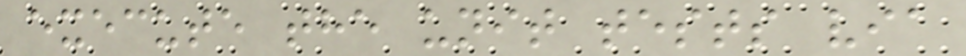execute the unit tests via
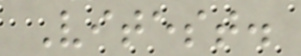Vitest.
